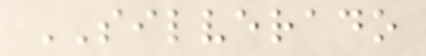SILVERADO
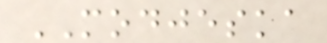MODJESKA
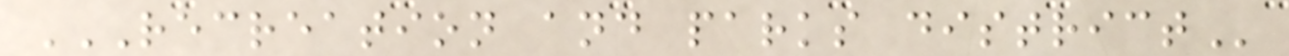RECREATION AND PARKS DISTRICT
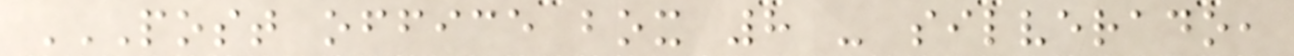POST OFFICE BOX 8 - SILVERADO,
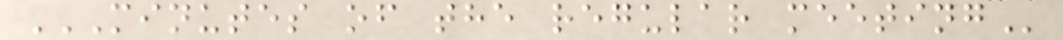MINUTES OF THE REGULAR MEETING
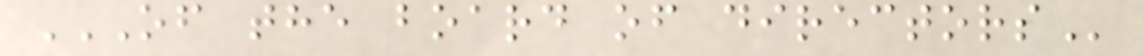OF THE BOARD OF DIRECTORS
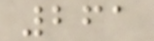261
